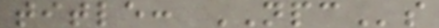title: NPCs
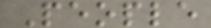People
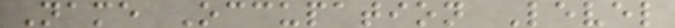Name Occupation Level
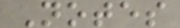Notes
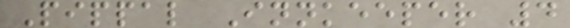Pippal Innkeeper 4
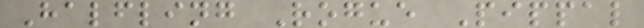Halfling Rogue Pippal
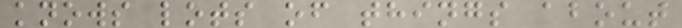knows lots of things about
